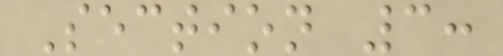Section 3:
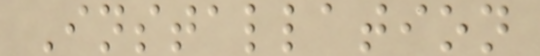Installation
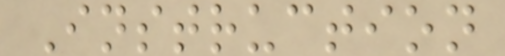Instruction
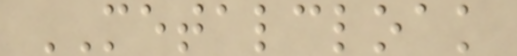METALCLOAK
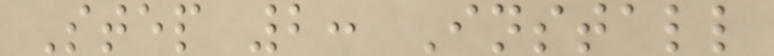Step 2: Install
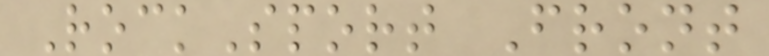RockSport Front
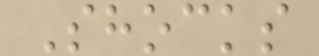Shocks
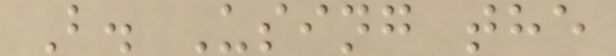B. Using the
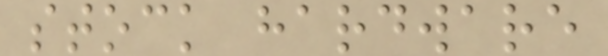stock hardware
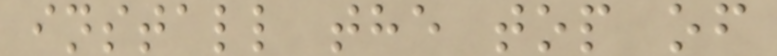install the top of
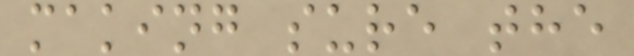making sure the
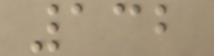132
